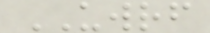UWRF
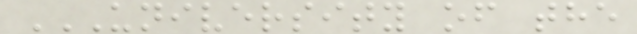UNIVERSITY OF THE
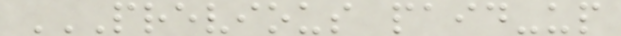PREVIOUS PAID-UP
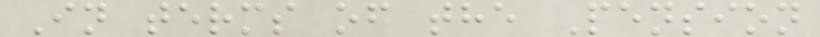In terms of the Pension
